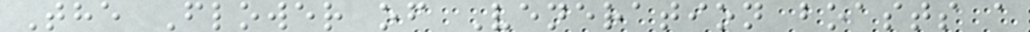The Flower of Veneration boasts a
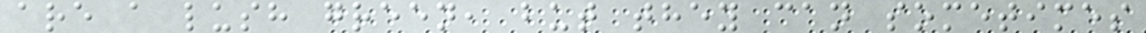are a lush green, but they can sometimes
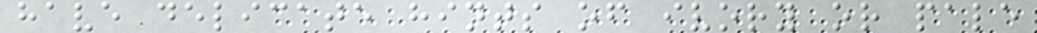have delicate hints of ivory or pale
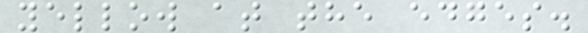yellow at the edges.
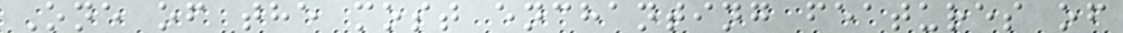One of the most enchanting features of
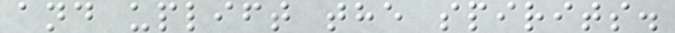and uplift the spirits.
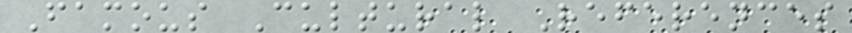Famous Cultural References
